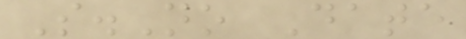S.No Date
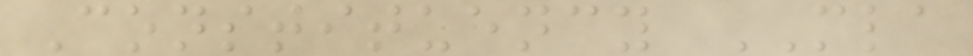Constituency MLA
